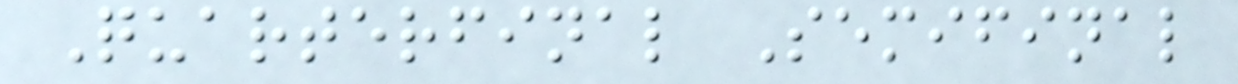Quarterfinal Semifinal
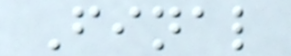Final
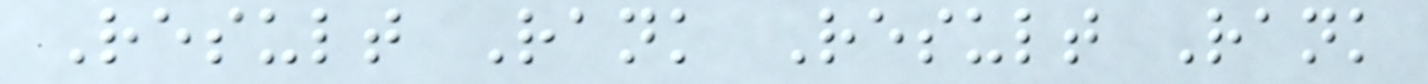Result Rank Result Rank
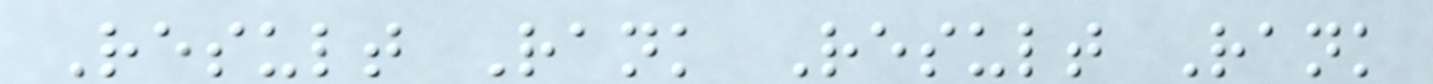Result Rank Result Rank
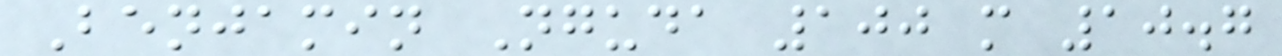Benjamin Nguda 100 m 10.7
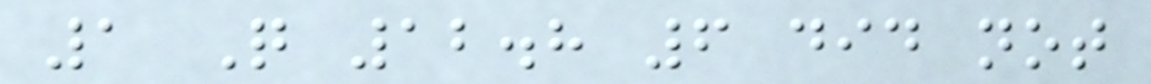1 Q 12.8 6 did not
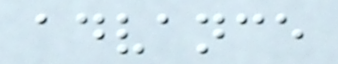advance
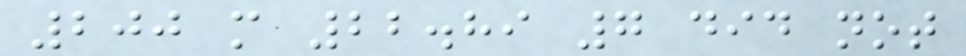200 m 22.89 7 did not
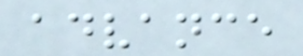advance
